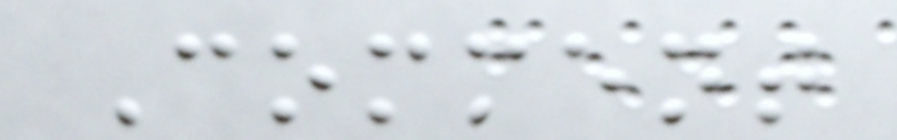Comment
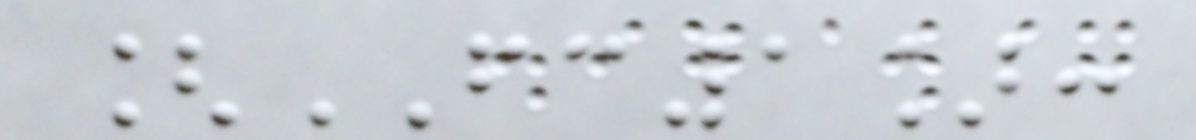[FC1]:
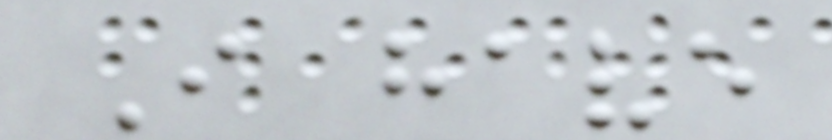I have
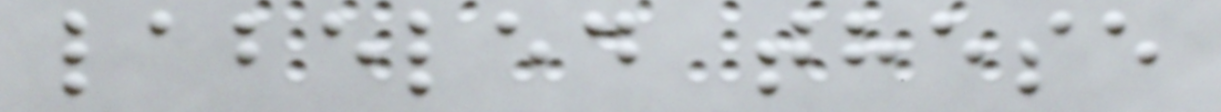labeled these
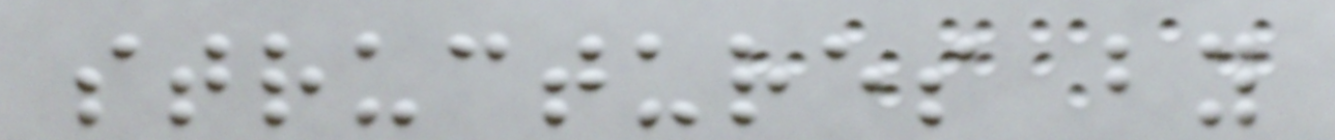structures by
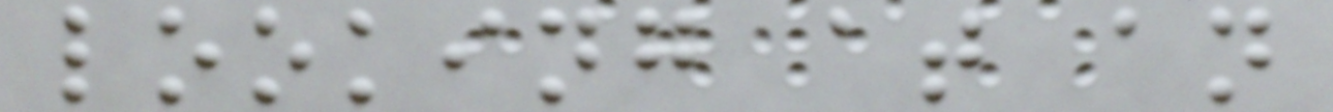looking at an
